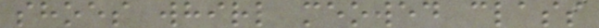shoes whirl meowed class
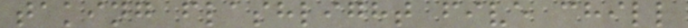taking flashlight five chill
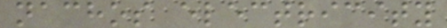nachos electricity
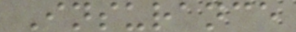Insurance
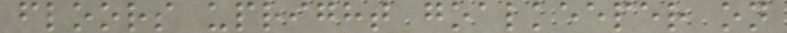floors upright goalkeeper on
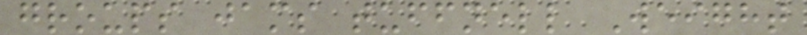groups jams tuffnell Weight
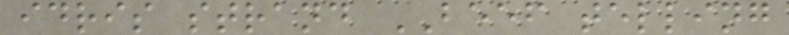idris strand BEEF telling
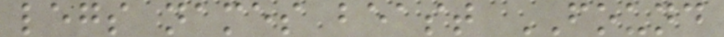legs names beast FOUND
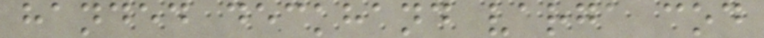handed deckhand varga cod
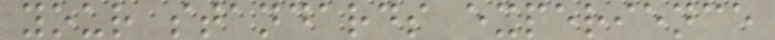your standards experience
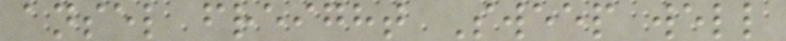ansel freight Sweep well
